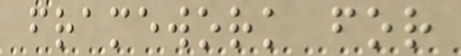framework for
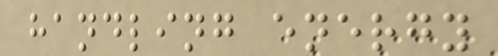handling energy
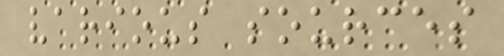various sources
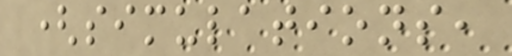(simulations,
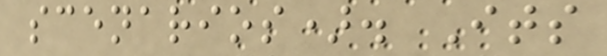scenarios). Its
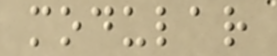modular
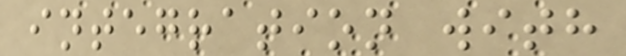integration with
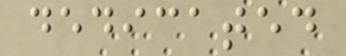dedicated
